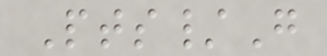Pts/G
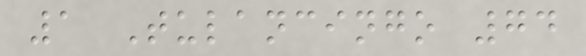1 Tulancingo 74
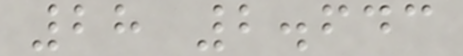28 2.643
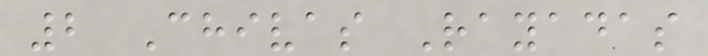2 Chivas Rayadas
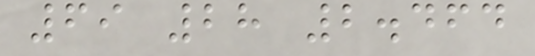69 28 2.464
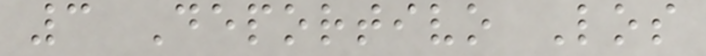3 Deportivo Los
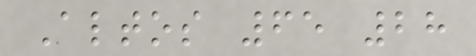Altos 65 28
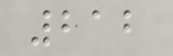212
